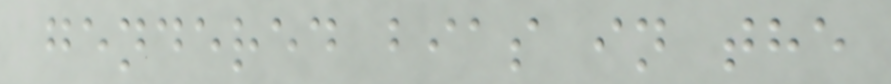gendered bias in the
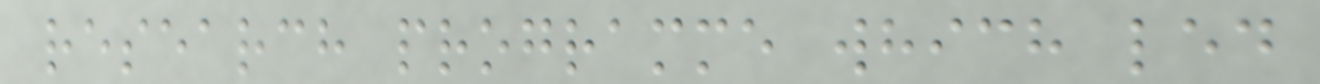research programme which led
